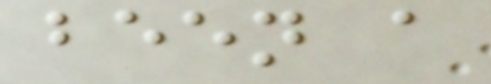been a
